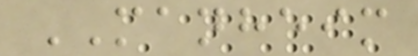MANHEIM
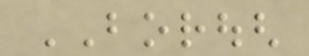BOROUGH
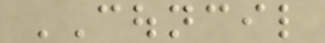COUNCIL
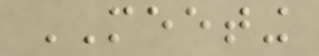MEETING
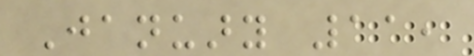January 11,
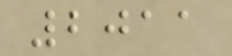2011
